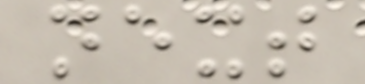next
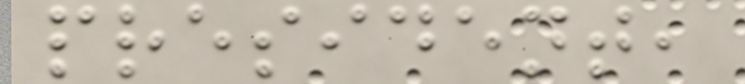president,
